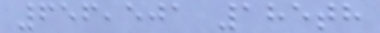656,501 185th
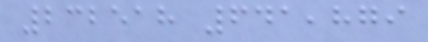232518 641,879
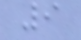9
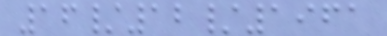16/12/1961
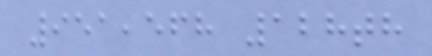951,568 128th
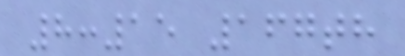8:15 167th
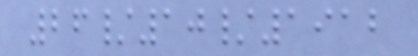26/10/1912
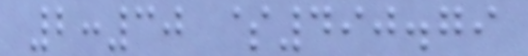2:30 $490.79
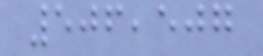506,507
